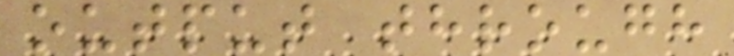output through
